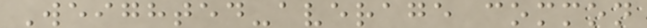Weighted-average common
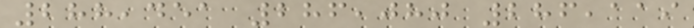288,451 286,080 286,119
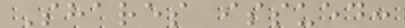Shares issued:
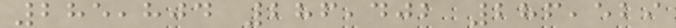285,804 286,402 286,529
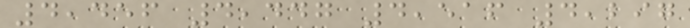4,456 4,447 4,516 4,297
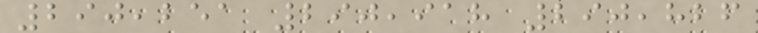290,251 290,918 290,826
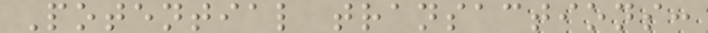Potential transactions:
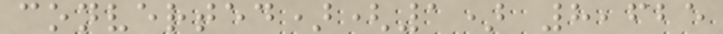converted)(1) 8,625
